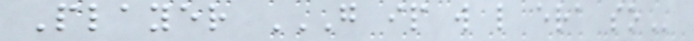Player G IP W L ERA SO
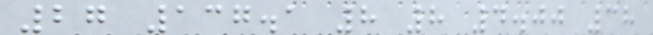27 137.1 8 8 4.00 38
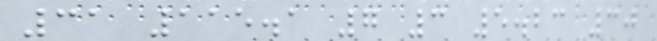31 115.1 7 3 5.23 30
